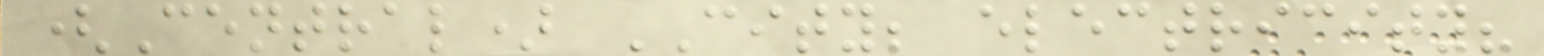(Central) CITY; electricity?
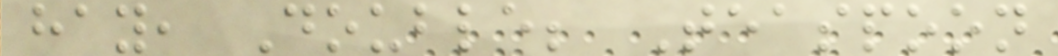hay, Double; Teaspoon
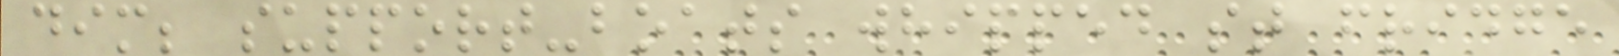dim; support-boats whipped st fridge
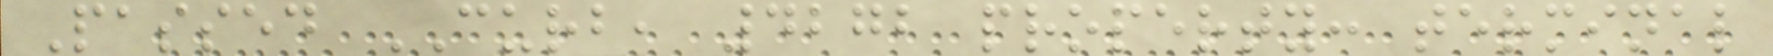Passed CURB, 4272 property: terminal
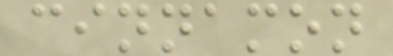cinnamon
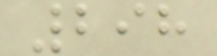298
